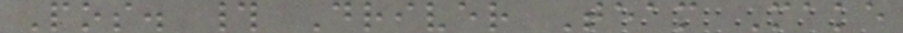Pos. # Driver Team Make
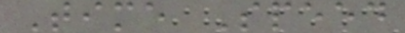Time Speed
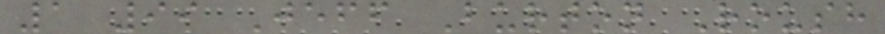1 99 Jeff Burton Roush
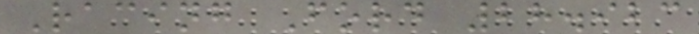Racing Ford 28.923
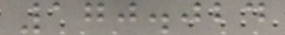170.024
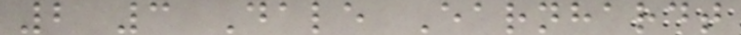2 3 Dale Earnhardt
